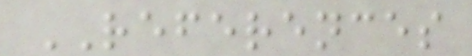REFERENCES
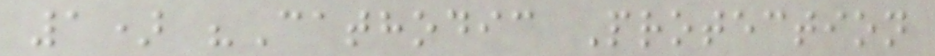1) "Cathodic Protection
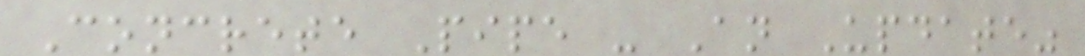Concrete Pipe - An Update"
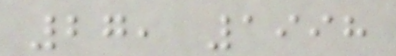27, 1998
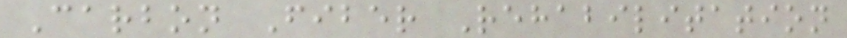Carbon Fiber Rehabilitation
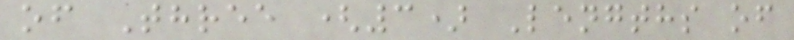of Three (3) Lengths of
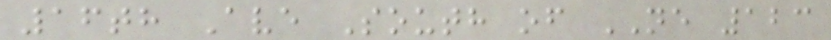16th Ave South of NE 123
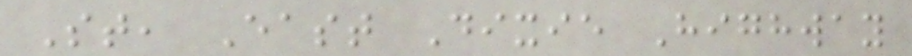St, East Dixie Highway
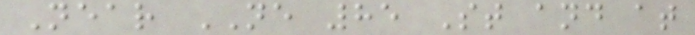Near NE 85 St and at
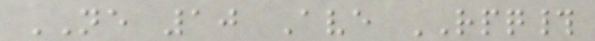NE 10 Ave RPQ#
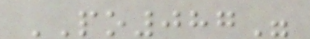PO087"
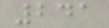241
